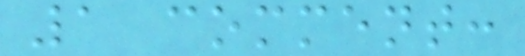1 comment:
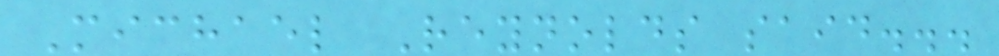Michael Reynolds said...
